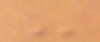-
